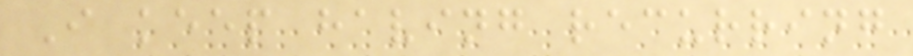I keep having recurring
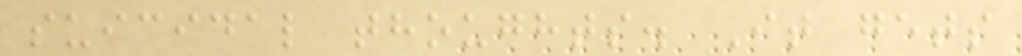suicidal thoughts. It gets
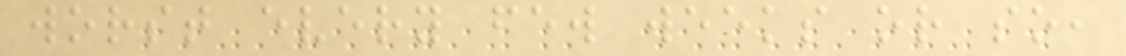worst every few weeks or so,
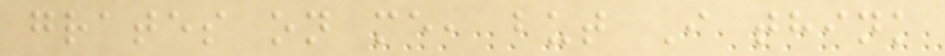grates on me, but I think
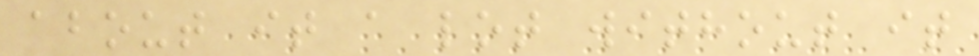about it a lot without it
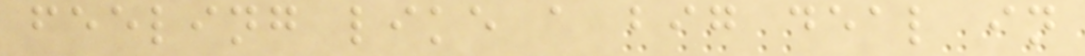feeling like a big deal in
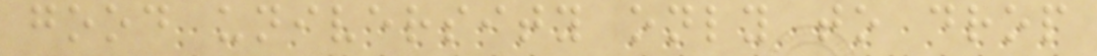good university only to drop
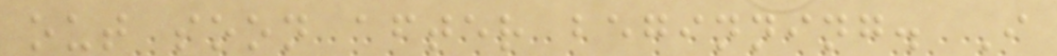out soon after beginning. I
